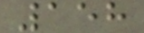158
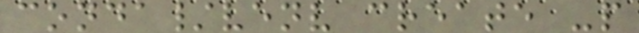conda/venv create -p
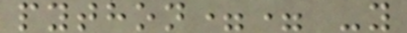python== -y
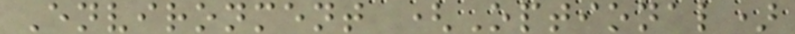Environment (Optional)
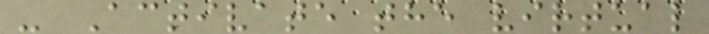- Activate the virtual
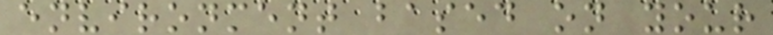environment based on your
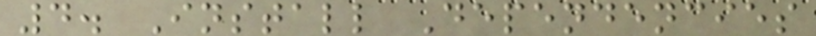4. Install Dependencies
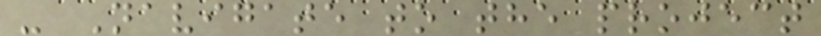- Navigate to the project
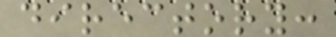directory:
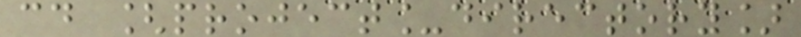cd [project_directory]
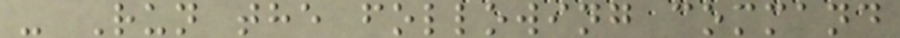- Run the following command
